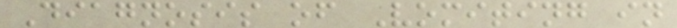Diagnosis of Vomiting in
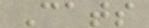Cats
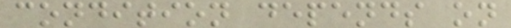condition depends on
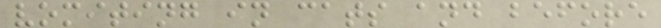vomiting in cats and before
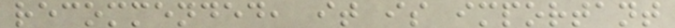recommended, it is important
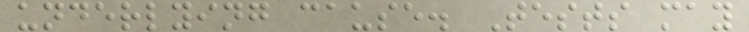underlying cause. Tests may
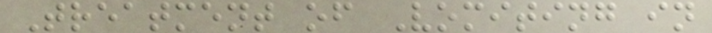Treatment of Vomiting in
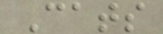Cats
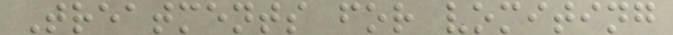Treatments for vomiting
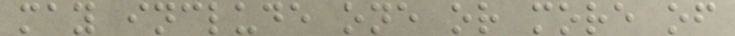may include one or more of
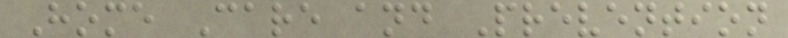Home Care and Prevention
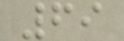69
